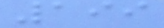199
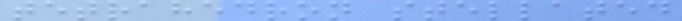tetrahedron stellated
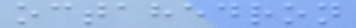octahedron
